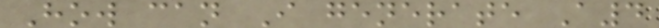How can I generate A4
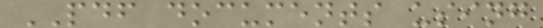PDF documents using
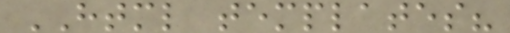HTML templates?
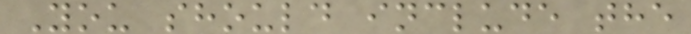You should include the
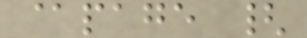@page {
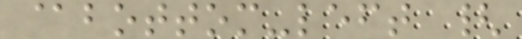@bottom-left {
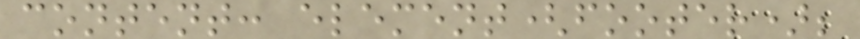content: element(footer);
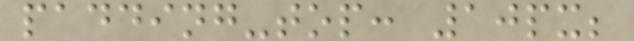padding-top: 10px;
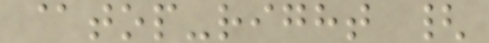@top-right {
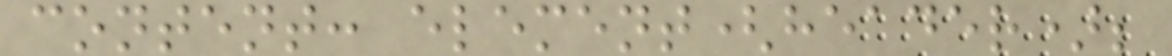content: element(header);
